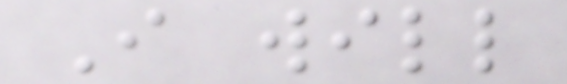I will
